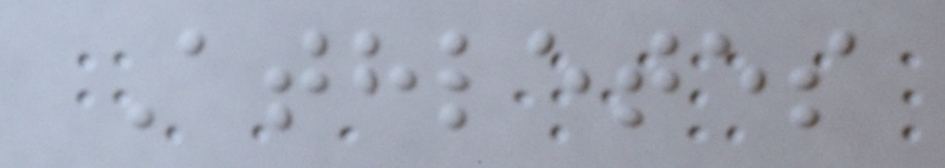Athletes
